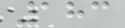183
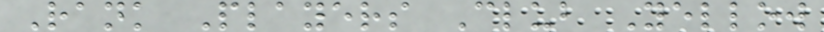Rank Players Club Yellow
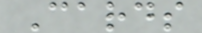Cards
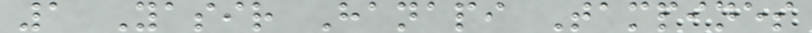1 Yasir Hanapi Tampines
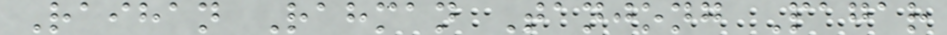Raihan Rahman Tanjong Pagar
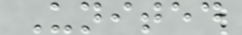United
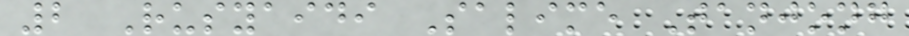2 Rusyaidi Salime Tanjong
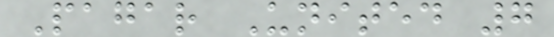Pagar United 7
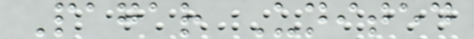Pagar United
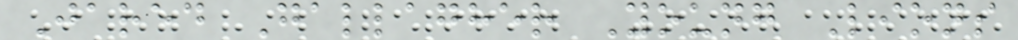Jared Gallagher Young Lions
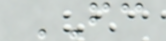FC
